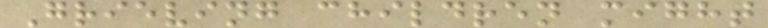Grieving children might
